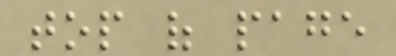top of page
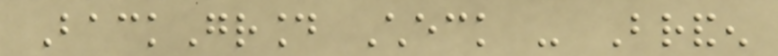BackGround Check - Branden
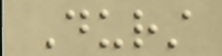Durst
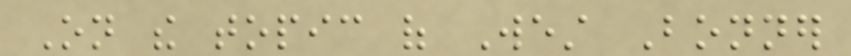On the topic of West Bonner
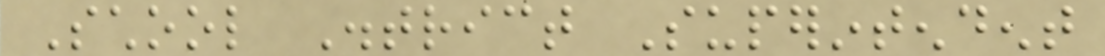School District Superintendent
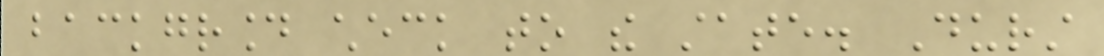background check to the state. Durst
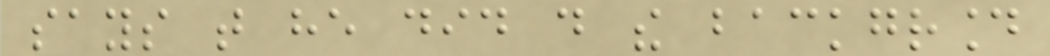says that he did do the background
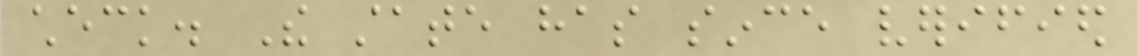check. The state has since verified
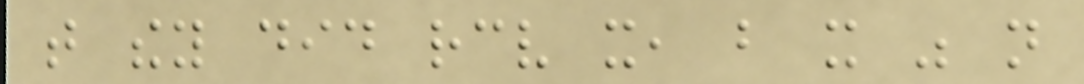that they did receive it, but it was not
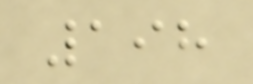198
